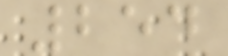254
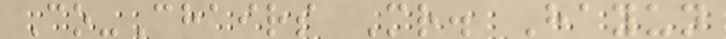Co-Chairs Mr. Hayun
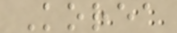Korea
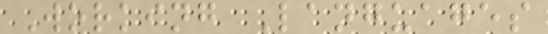Working Languages
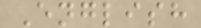English
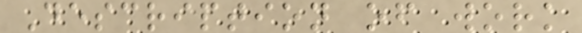Description of work
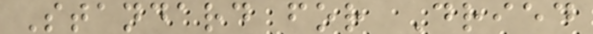Standard for Dried
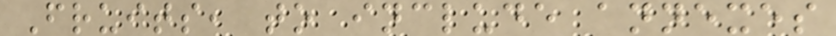Fruits, to include annexes
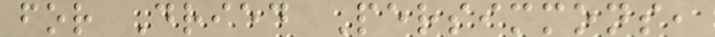for Dried Persimmons,
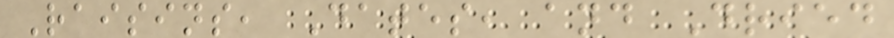Raisins, Dates, and Dried
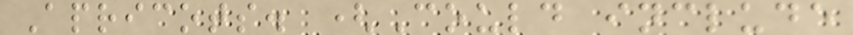Apricots. (Could include
